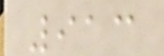913
